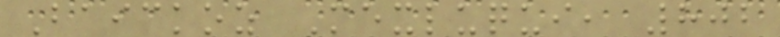Baickoz Mexluqui, 802
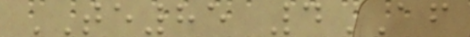TE85 4AF
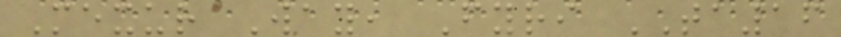Mexur Way, Fyri TA16
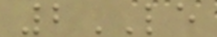2LE
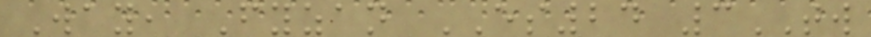Way, Fyzan ES24 3TW
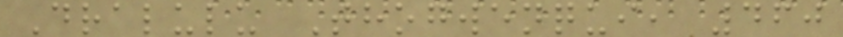Dralulu Thogwenqui, 460
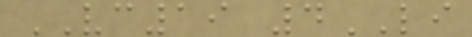VC19 4LI
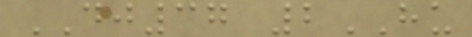DJ37 2HU
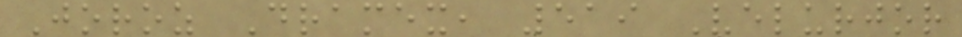Joroz Dramex, 519 Velurjor
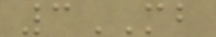3MB
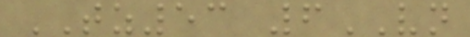TZ53 6VN
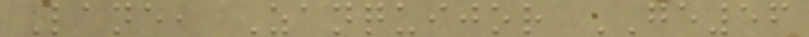Lane, Zanquijor GE56
